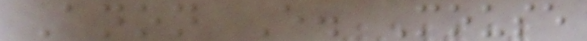Anon E. Mouse
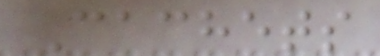Cachets
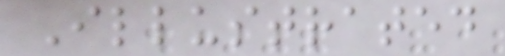Illustrated
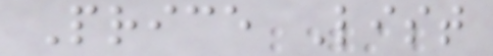Price List
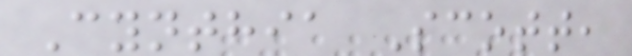Cynthia Scott,
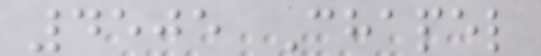4505 Chapel
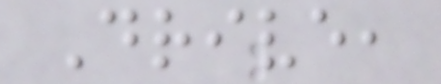Drive,
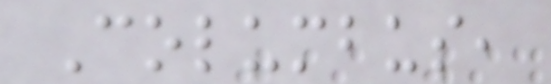Columbus,
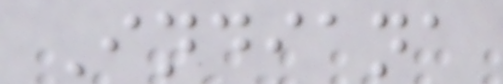Indiana
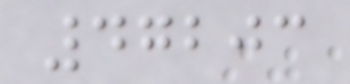47203
